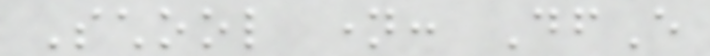School name: DfE
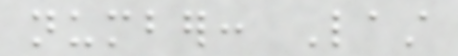number: Last
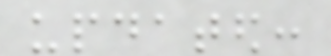updated:
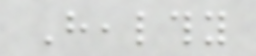Healthy
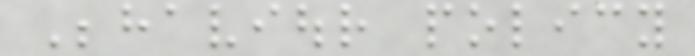Behaviour policy
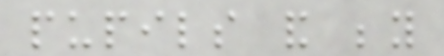pupils and beyond
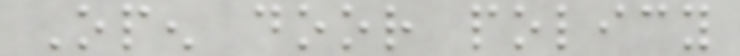Open door policy
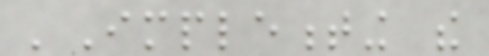'Implementing the
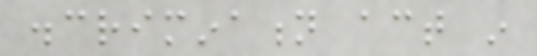discrimination act in
